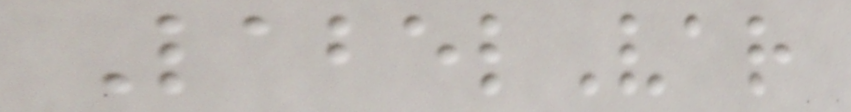LabelVar
